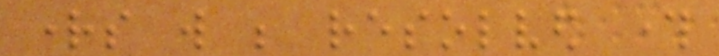rights will be resolved through
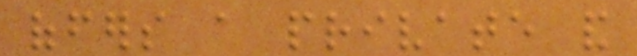offers a private and
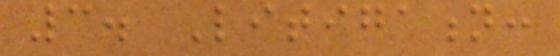3. Litigation:
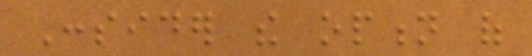Consider the option of
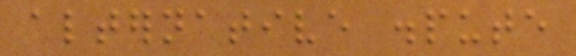alternative dispute
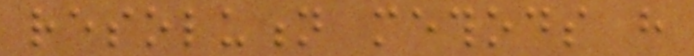resolution methods have
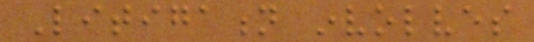Litigation involves
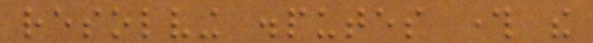resolving disputes through the
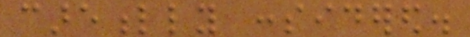carefully considered.
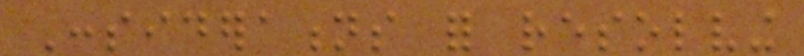Considerations for resolving
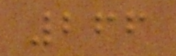266
